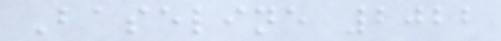Baseline 2022
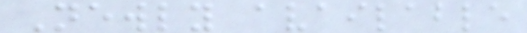Newly available
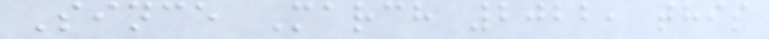Since March 2022, this
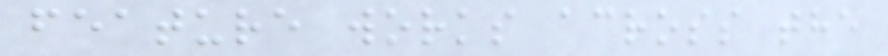feature works across the
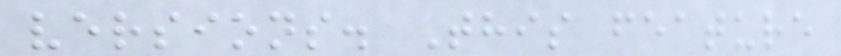versions. This feature
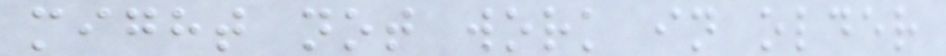might not work in older
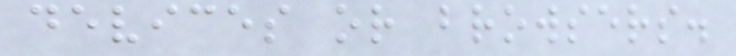devices or browsers.
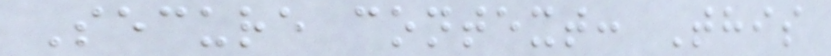Secure context: This
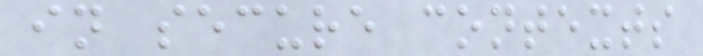in secure contexts
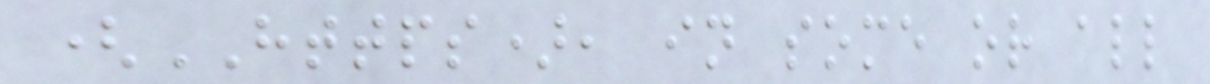(HTTPS), in some or all
